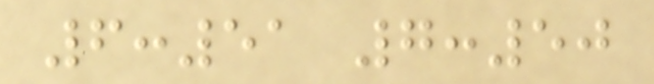6:51 7:50
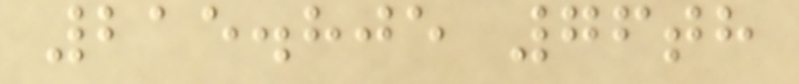215.805 76th
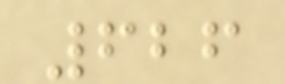626
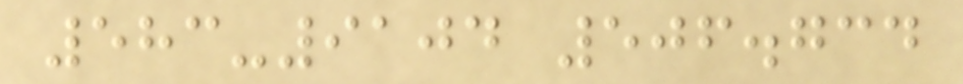583-9104 506.734
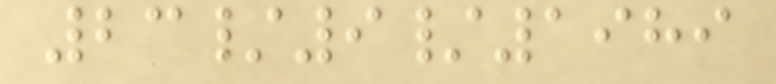23/9/1989
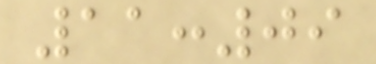11:09
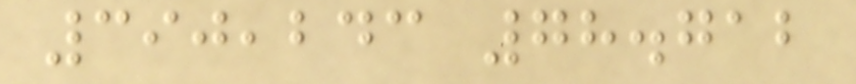390,243 78.712
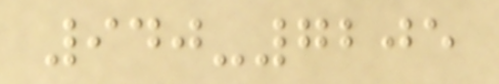940-7205
